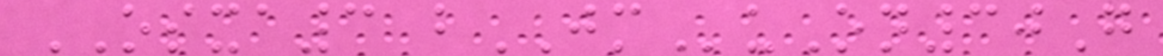OSXA3 bJMuOn30G
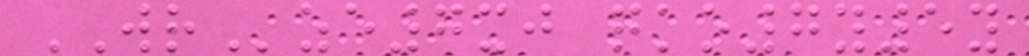WRze7xj qko7y5y
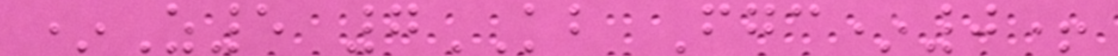*Z5 7KB Fgc*0+
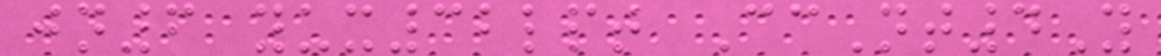jn6 yux32lpt CcNt4Y
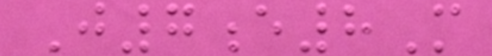J7e8M
